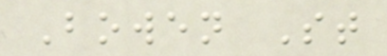Bowen St
